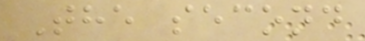The second
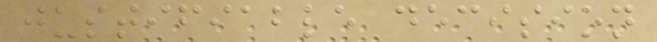justifiable decision
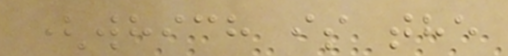(which is the
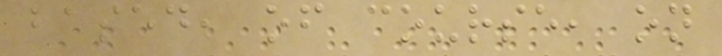based, of course, on
